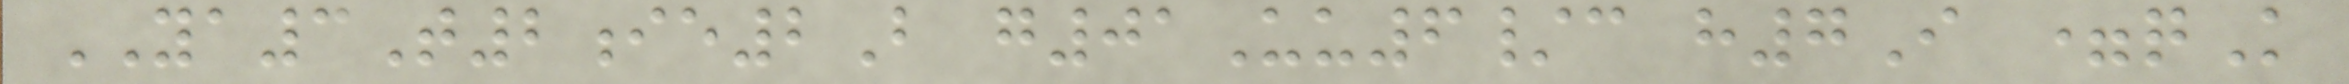YA3T2ie2B g01Uu6/c h7I =qK
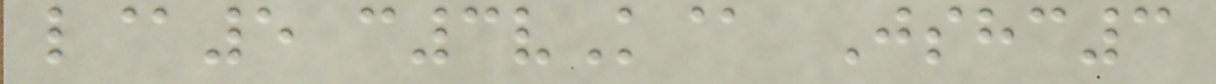l@5 c3vK@ Jshc3
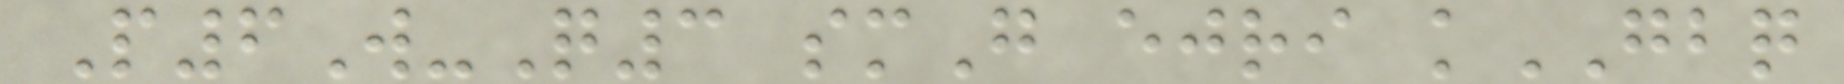P6W-Q3 smG ejri kGBQ
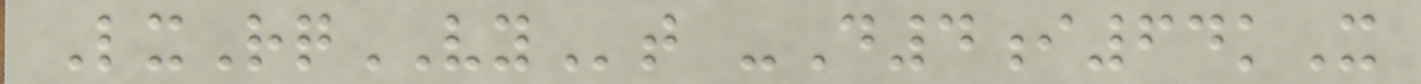LxRqVYt -D4i64kX
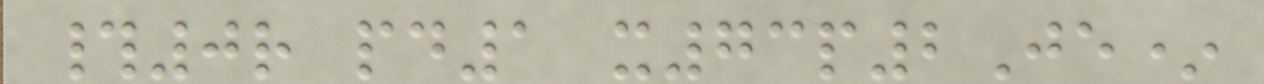#0r pd1 x73p2Je*
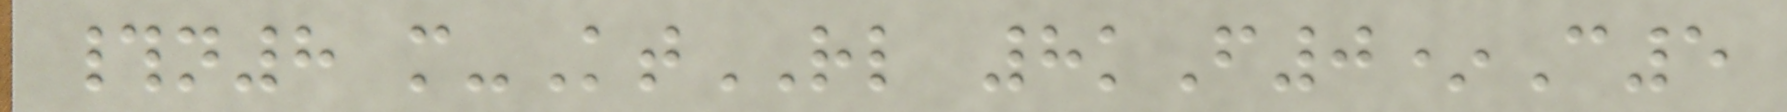#n8 m-KtRL 8kF0*C5
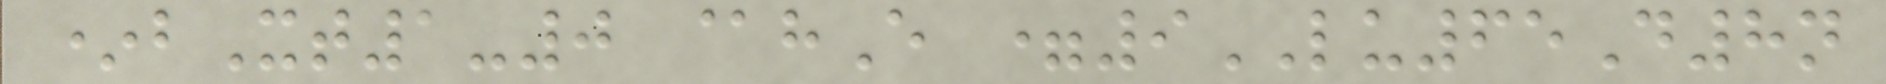*bXt1-0 @hE =9LU65D8n
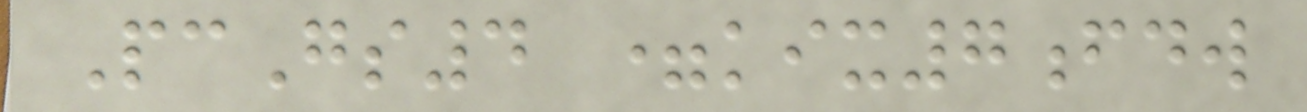PcGs4 =kix7fdw
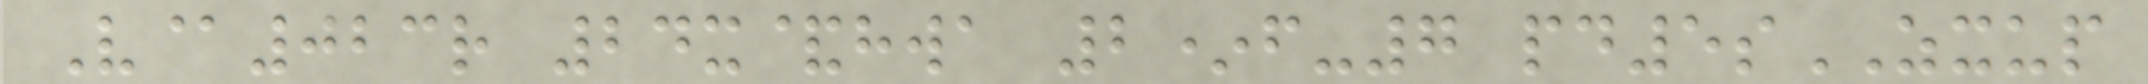V@023r 24x&hwa 2*f-7 pd5sZXUP
